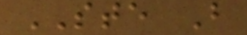STE B
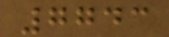7743
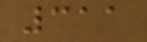311
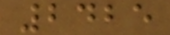2425
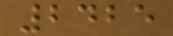2425
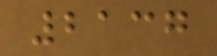2137
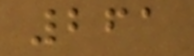261
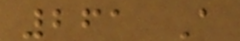261 A
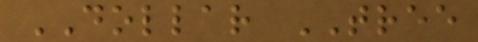DOLLAR TREE
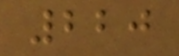220
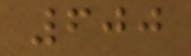600
